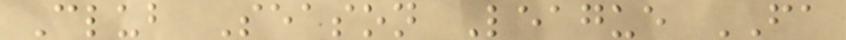Club Season League FA
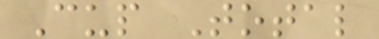Cup Total
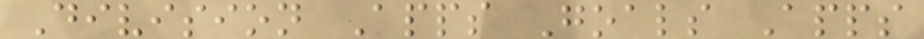Division Apps Goals Apps
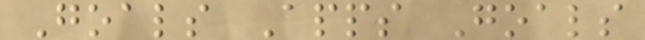Goals Apps Goals
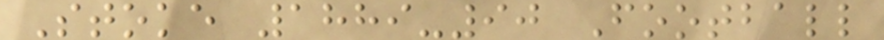Stoke 1889-90 Football
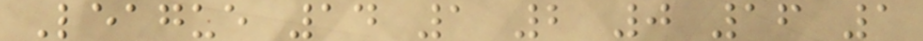League 14 1 2 0 16 1
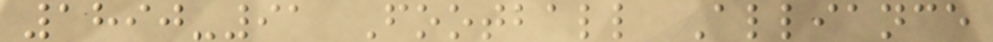1890-91 Football Alliance
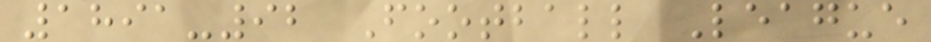1891-92 Football League
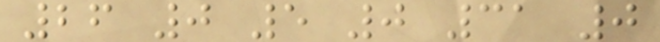26 0 5 0 31 0
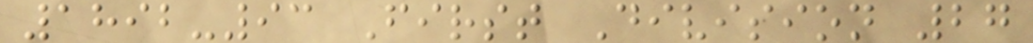1892-93 First Division 27
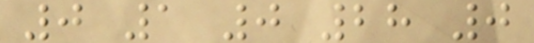0 1 0 28 0
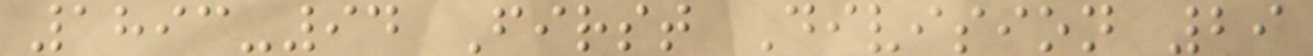1893-94 First Division 29
